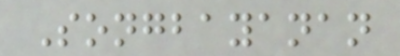Songbayanan
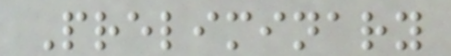Preliminary
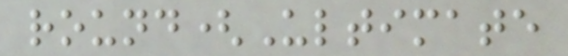round(Ultimate
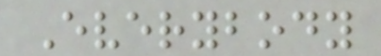Everybody
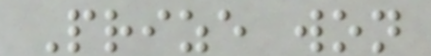Prize won
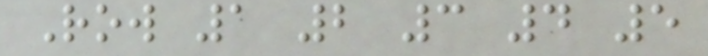Row 1 2 3 4 5
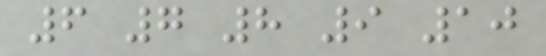6 7 8 9 10
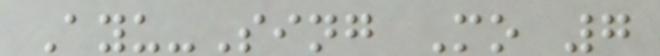Ayu-Sing Mo 7
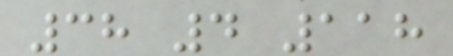38 4 118
